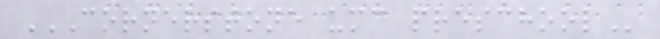CORNERSTONE UMC PRESCHOOL
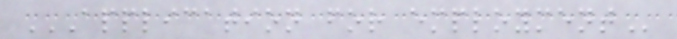APPLICATION FOR EMPLOYMENT
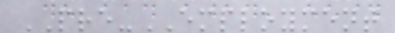PRE-EMPLOYMENT
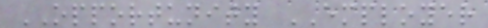OPPORTUNITY EMPLOYER
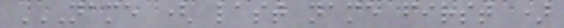NAME ( LAST NAME FIRST )
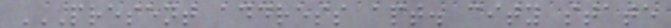PRESENT ADDRESS APT. CITY STATE
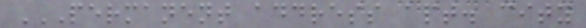PERMANENT ADDRESS APT. CITY
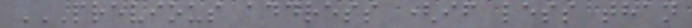PREVIOUS ADDRESS (IF LESS THAN
